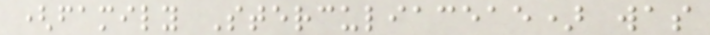(family Sterculiaceae) was
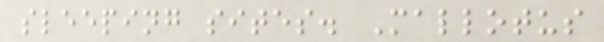sleeping sites. Mallotus
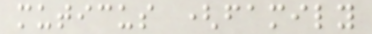muticus (family
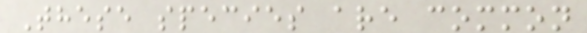These species are common
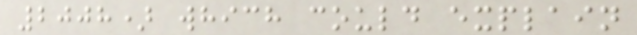2008) which could explain
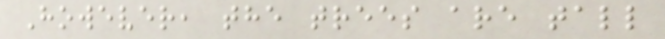However, the trees are tall
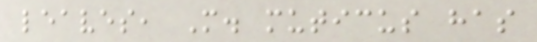leaves, M. muticus has
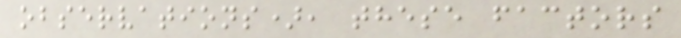observations), these factors
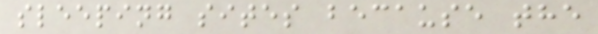sleeping sites because the
